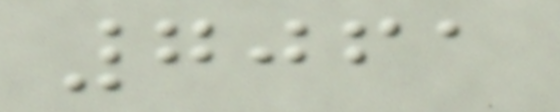7061
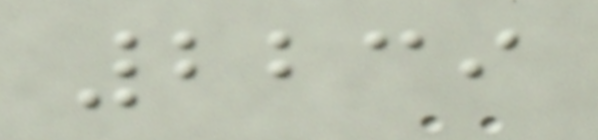2239
